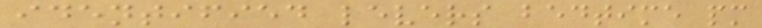identified levers bedtime pm
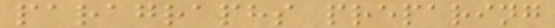paragraphs preparing
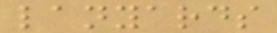lanyards
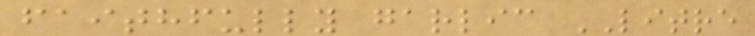faithfully garlic LITRE
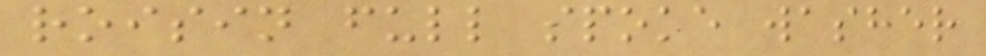roisin full spoke washer
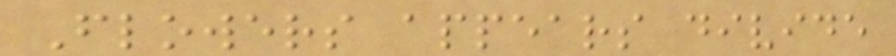Flowers appears divide
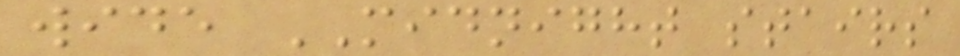wide MIDNIGHT stairs
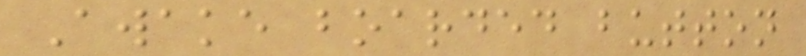Awake boarded button
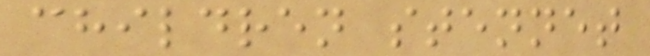children stennet
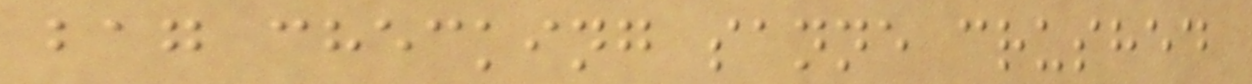bag checking sanne crushed
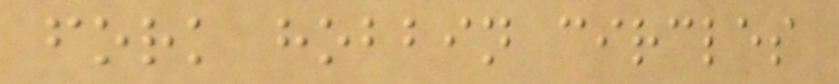fork hobbin circles
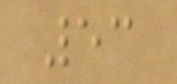53
